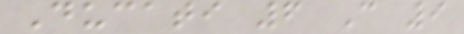Ducati 6 C 9
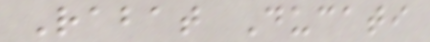Rabat Ducati
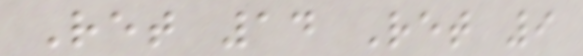Ret 14 Ret 9
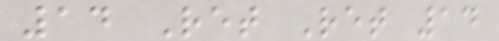14 Ret Ret 14
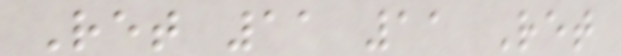Ret 11 11 Ret
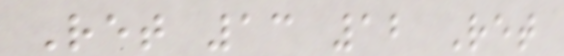Ret 13 12 Ret
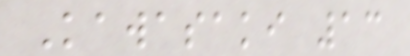Kawasaki 13
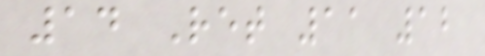14 Ret 11 12
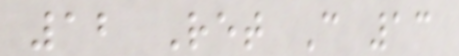12 Ret C 13
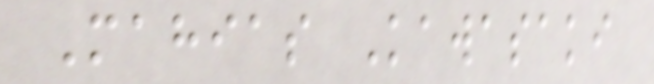Mahias Kawasaki
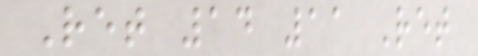Ret 14 11 Ret
